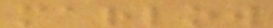marlow
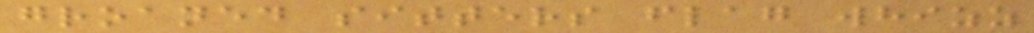groaned sitters flag whizz
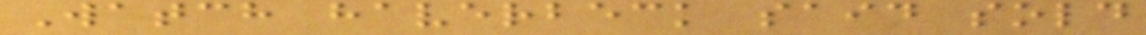Watch haverbeck said sold
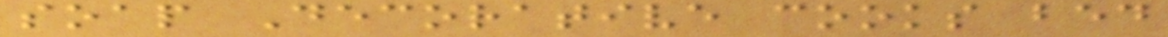soap Decorative cooks bed
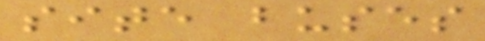site buses
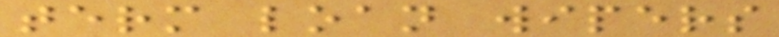term loan wipers
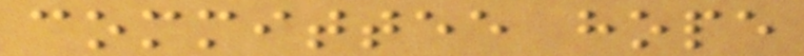committee hope
